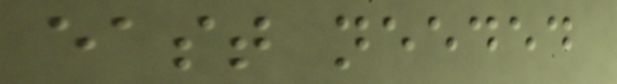east needed
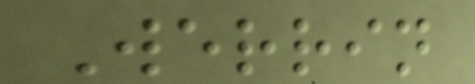Werrin
